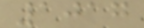1017
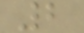2
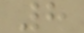8
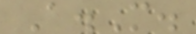A.M.
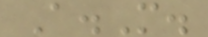A.M.
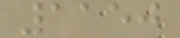1150
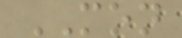MON
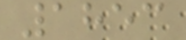1853
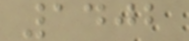1402
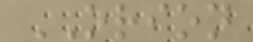ORION
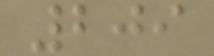209
